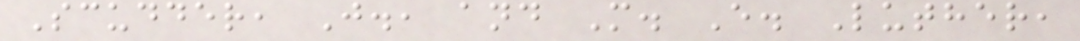Scudder, J., and M. E. Luther,
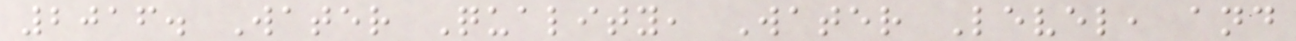2016. Water Quality, Water Level, and
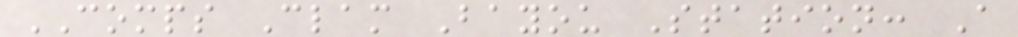COMPS Clam Bayou Station: A
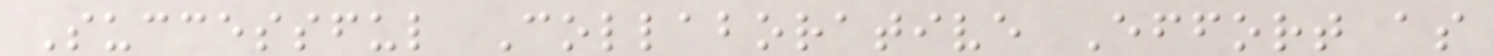Successful Collaborative Effort as
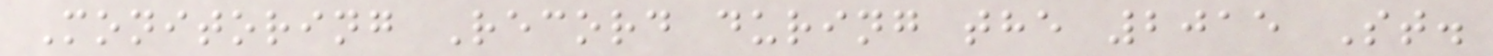Monitoring Record during the 2015 St.
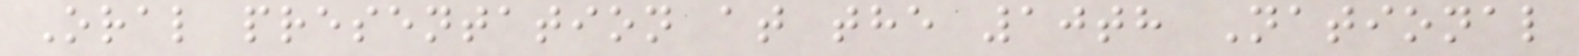Oral presentation at the 10th National
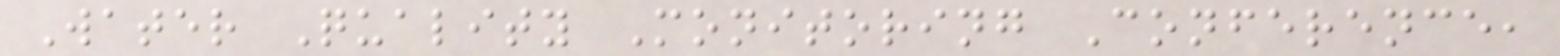Water Quality Monitoring Conference,
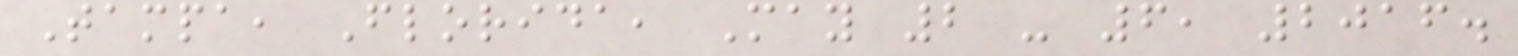Tampa, Florida, May 2 - 6, 2016.
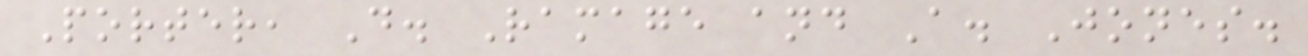Porter, D. Ramage and A. Jones.
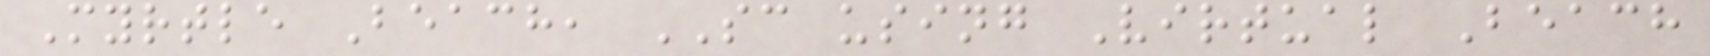Myrtle Beach, SC using Virtual Beach
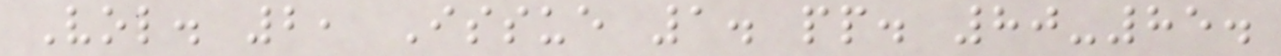Vol. 2, Issue 1. pp. 80-85.
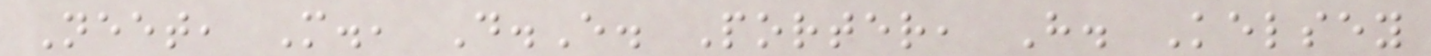Neet, M., D.E. Porter, H. Kelsey
